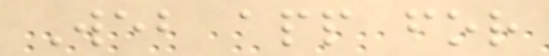Web app for
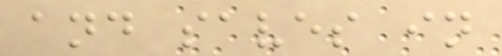and saves in
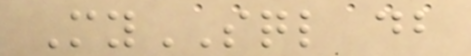MySQL db
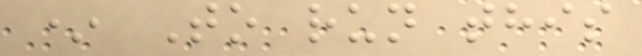* To run this
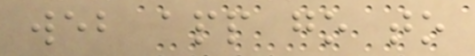web app go to
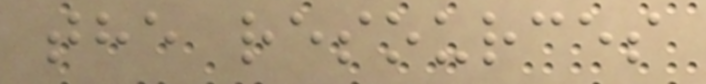the resources
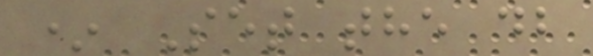* Set the db
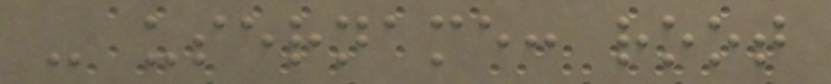- username: root
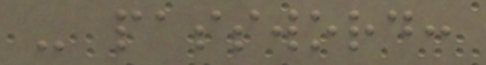- password:
